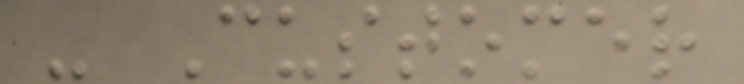- Customer
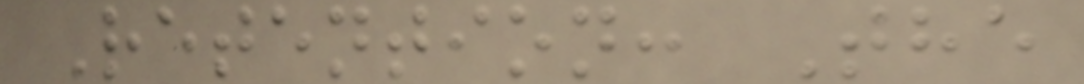Retention: The
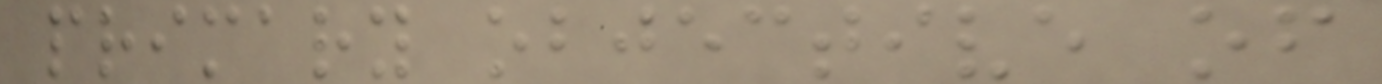primary objective of
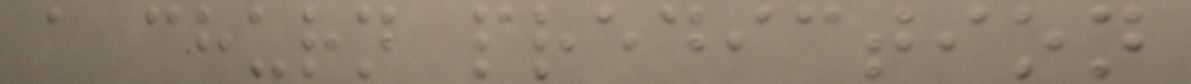a churn prediction
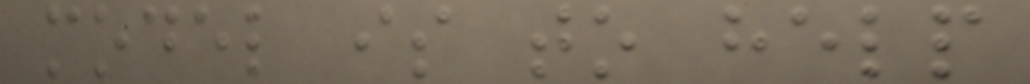model is to help
